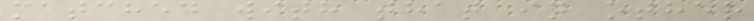matched with that in other
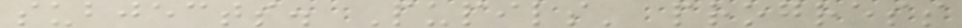subjects. Pupils' progress
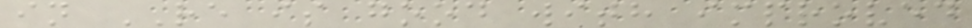in RE is good with improved
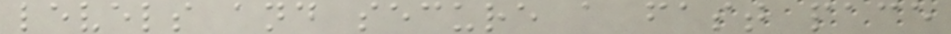levels and secure a fast pace
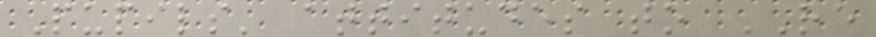Pupils' attitudes to RE
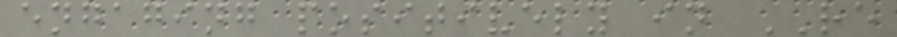engaging positively in RE
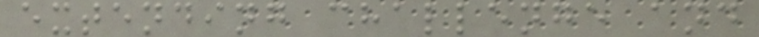extending challenge and
